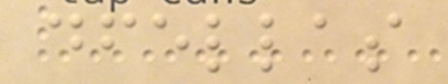dfellas
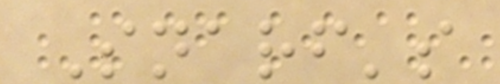Snarf's
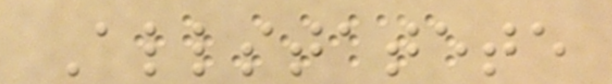Allstatete
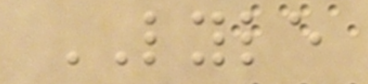LYLE
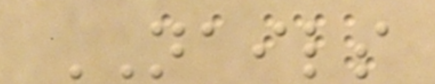NAILS
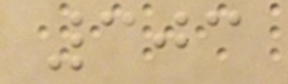303
